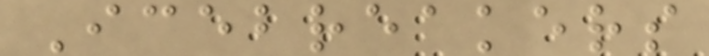Icebreakers
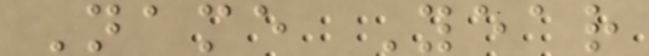Name Year
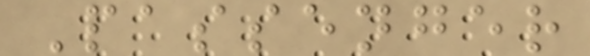Passenger
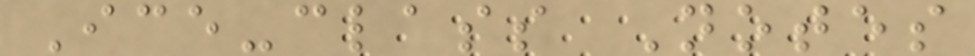Ice-class Notes
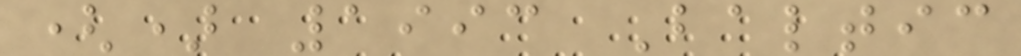() 1993 Baltic
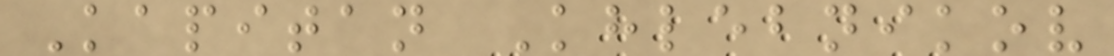Kapitan Khlebnikov
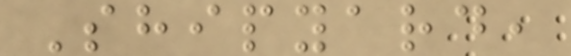Shipyard,
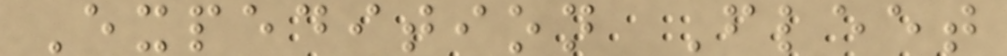Expedition Fleet
